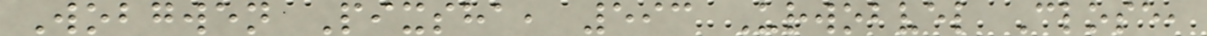Wobgwen Pixsha, 593 Urwobvel Close,
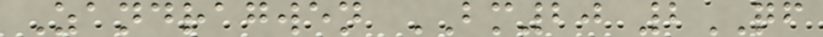Zandragwen BM20 2QF
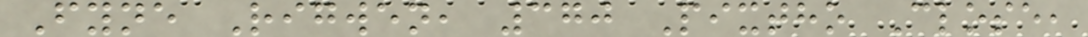Fyne Rigwen, 370 Pixtho Close,
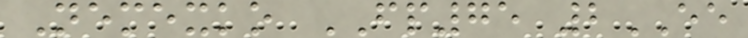Nemexko FP75 2EE
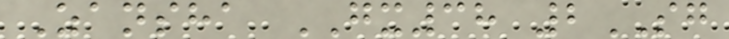Zansha GX38 2SG
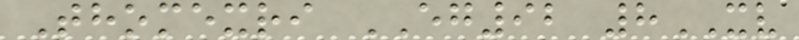Thomexri EG92 8XV
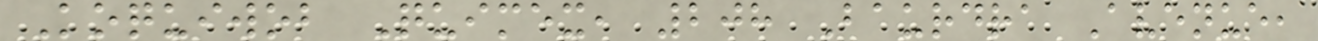Koquiwob Quimex, 208 Baurdra Avenue,
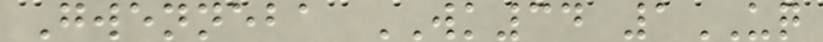Gwenneba WK34 1UQ
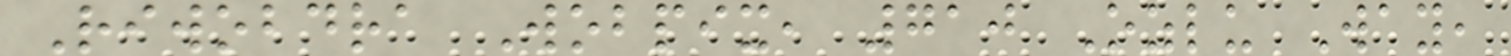Riwobdra Wobpix, 710 Ozlu Way,
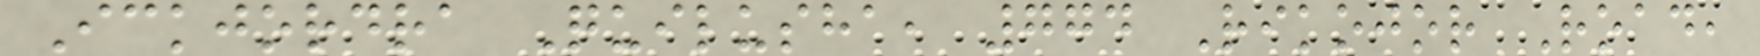Ickjordra Quilusha, 774 Rikojor Road,
